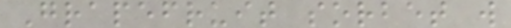Grapefruit sorbet w
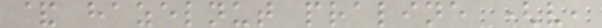& hazelnut praline (v,
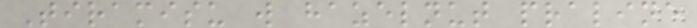Tiramisu w hazelnut praline
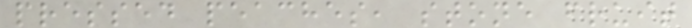pressed peaches, stone fruit
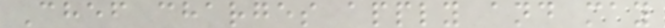Chef charges apply and may
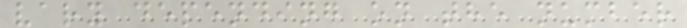vary depending on the number
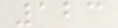123
